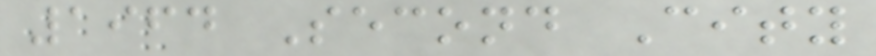1964 Second City
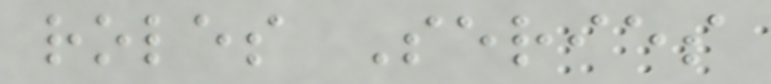roles Series
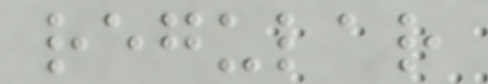regular
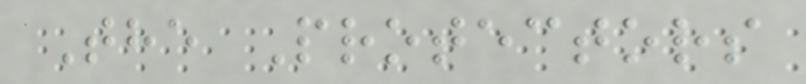The Protectors
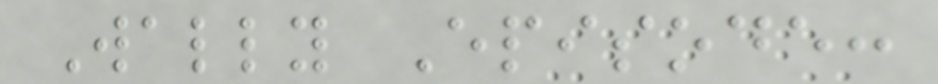Wally Episode:
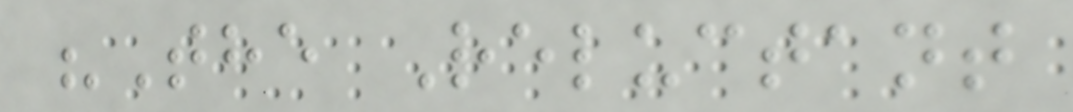"The Reluctant
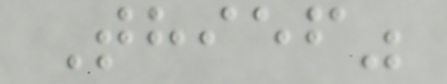Thief"
